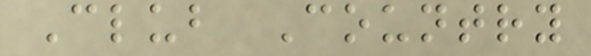Club Country
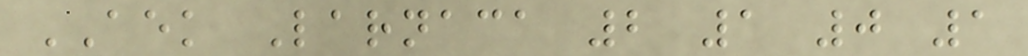AEK Larnaca 2 1 0 1
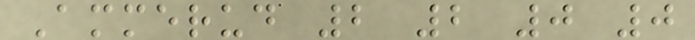Ammerud 2 2 0 0
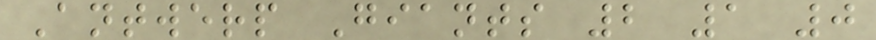Antwerp Giants 2 1 0
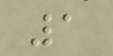1
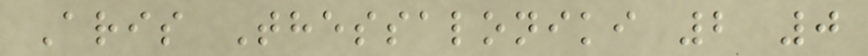Aris Thessaloniki 2 0
